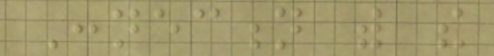Connection with the
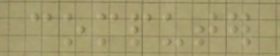computer
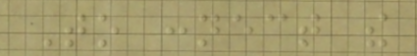To connect the
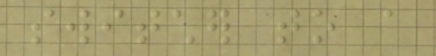switcher to a
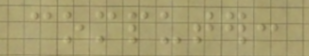computer:
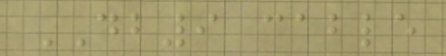DB9 cable
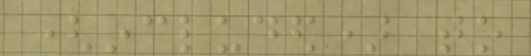(included) to
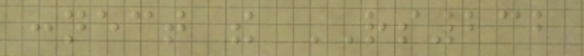connect the RS232
